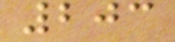203
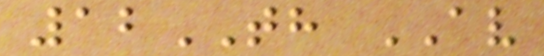12TH AV
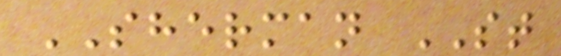SHERMAN ST
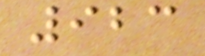923
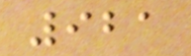921
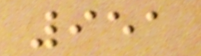951
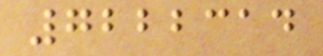7222314
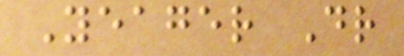Yeager Dr
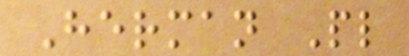Herman Pl
